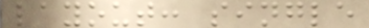layout: single
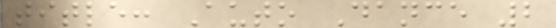title: Auto Dance 2
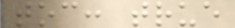toc: true
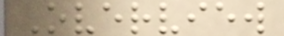Overview
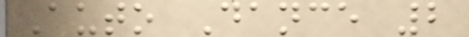Auto Dance 2
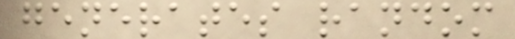generates random
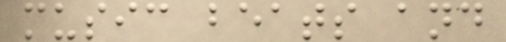music beats and
